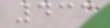433
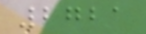2721
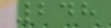248
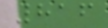816
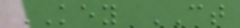KEY CT
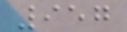957
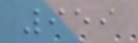959
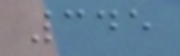345
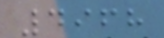4968
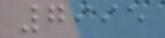7995
